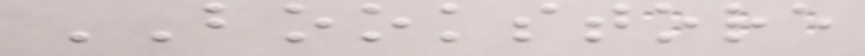BOOKSTORE
